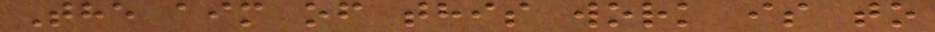The aim of this work is to
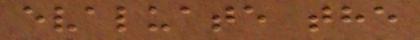evaluate the
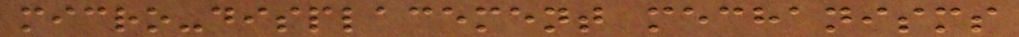micro-displacement mechanisms
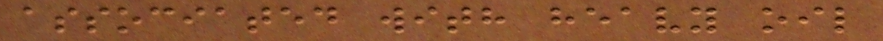associated with heavy oil
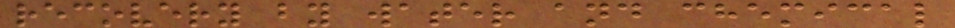recovery by water and chemical
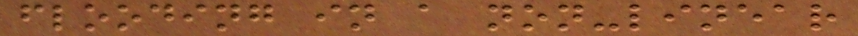flooding in a non-linear
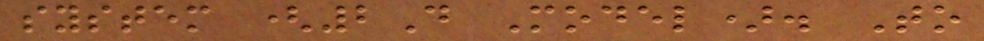system (2D Model). To
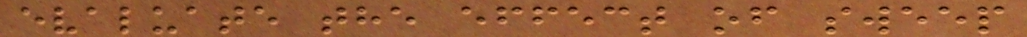evaluate the effect of sweep
